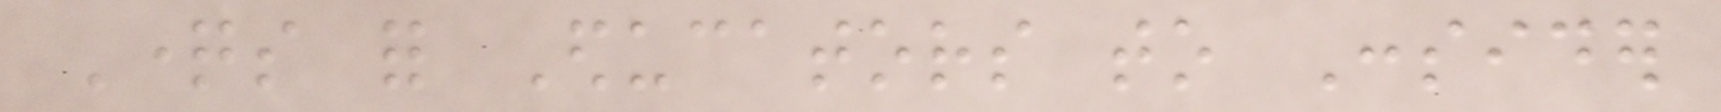Questions for Educators to Consider
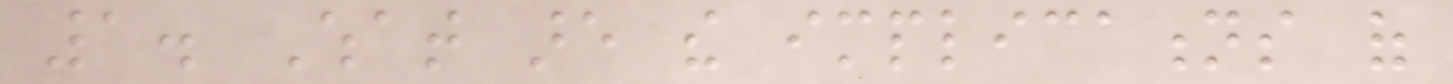1. What are the implications of
